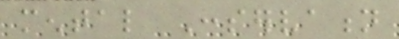mental Conservation
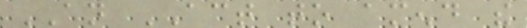AN ACT to amend the
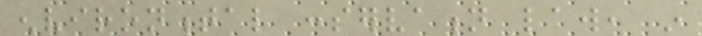environmental conservation law, in
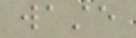waste
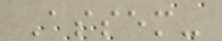Assem-
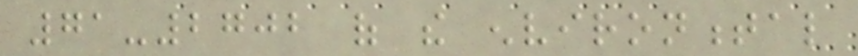71-2702 of the environmental
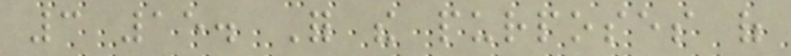3 15. For the purposes of
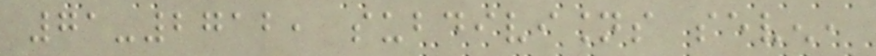71-2712, subdivisions seven,
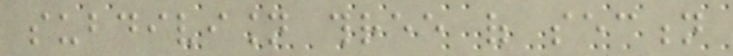subdivision three of section
